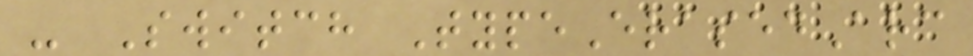- Switch TypeErasedArc
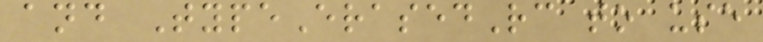and TypeErasedRc to use
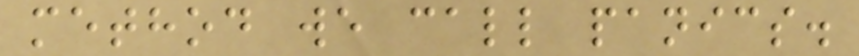method we call panics.
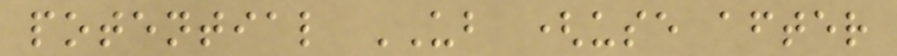potential UB (use after
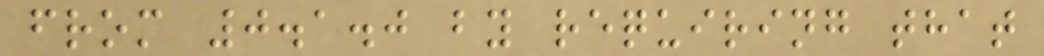from 0.1.0 by requiring that
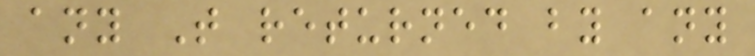any T returned by any
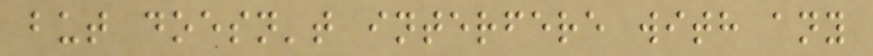but doesn't interfere with any
